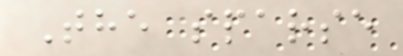The sparse
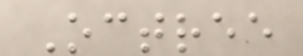Octree
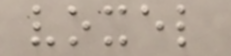voxel
